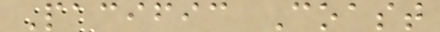Pacific Coast
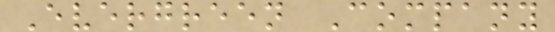Evergreen Company
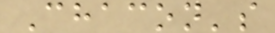Chacon's
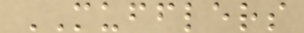MUFFLERS
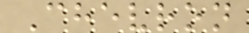Chevron
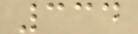334
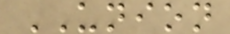UNION
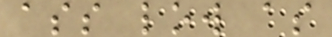ass low as
